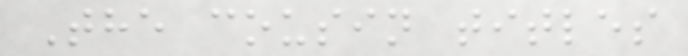The cousin titles
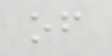of
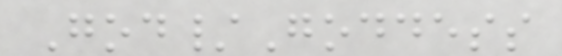God/Goddess
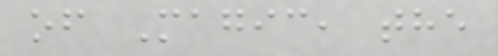of Magic, the
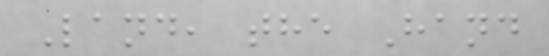Land, the Hand
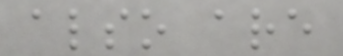also are
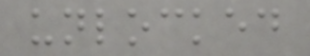unlocked
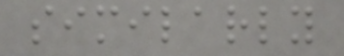similarly
